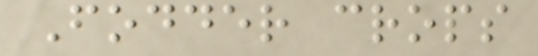Fodder crops
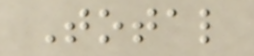Total
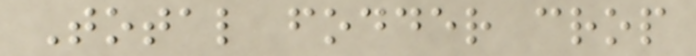Total fodder crop
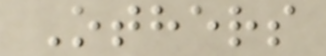Others
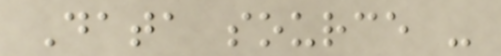Data source -
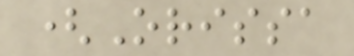(Orissa
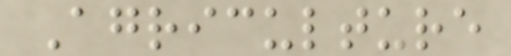Agriculture
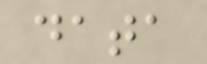data
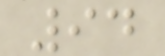94
